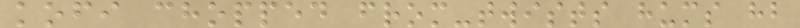kofi chopped from-twists hums hb
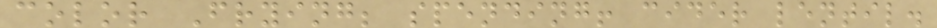color Frying; spending! cider lentil.
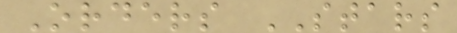Orders STARS
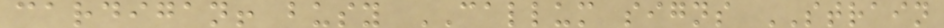cardigan! busy CALLUM signs STRAIN
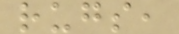rugs,
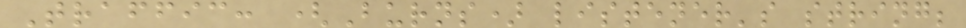Traffic: (Burns) listener's string;
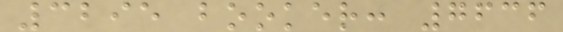3295 booker: 7636
